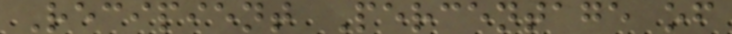Recipient Percentage of
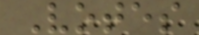Votes
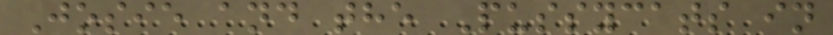Josie and the Pussycats in
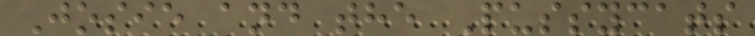Josie and the Pussycats
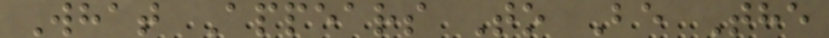What Appears To Be The
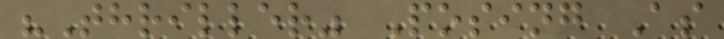"Thriller" Posing As
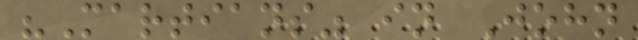"Martians" in John
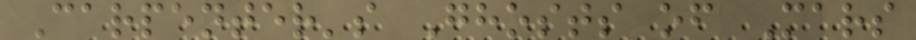Carpenter's Ghosts of Mars
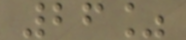26%
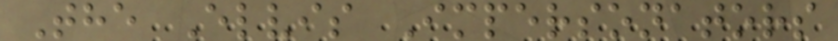The Elvis Impersonators
